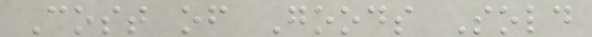Cost of Goods Sold
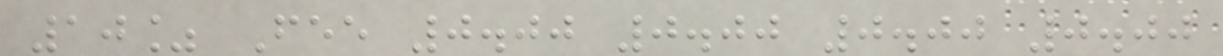10% Fee 0.00 0.00 0.00 0.00
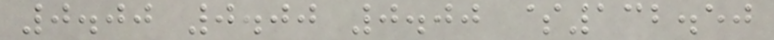0.00 0.00 0.00 $132.50
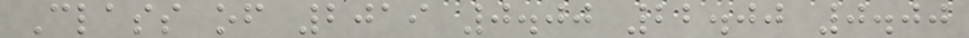Class of 2019 0.00 22.00 0.00
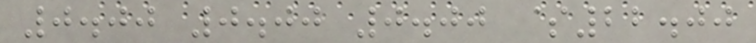0.00 0.00 0.00 $22.00
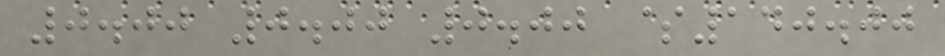0.00 0.00 0.00 $140.00
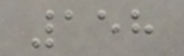158
